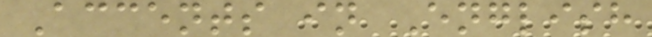Accents in English
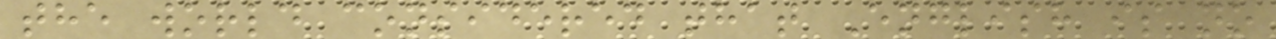the world considered that English is no
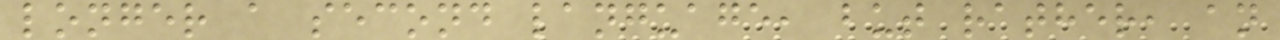longer a second language, but rather, an
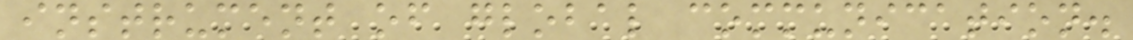instrument of global communication.
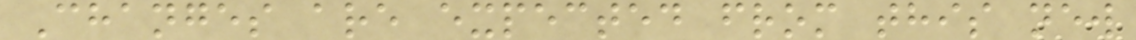Changes are expected from this new
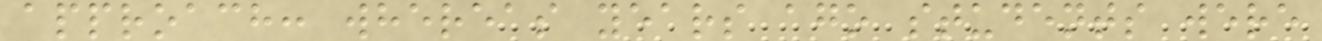approach: whereas years ago students were
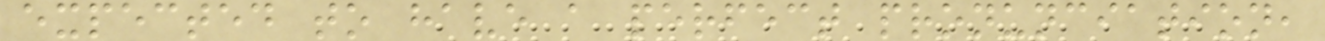expected to have a perfect pronunciation,
